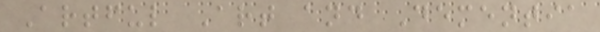Artful Art and Dementia
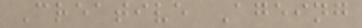Creative Ageing
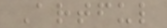Artful
